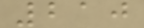210
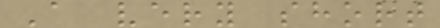A very short
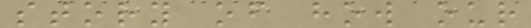story of how our
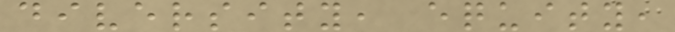diversity, equity,
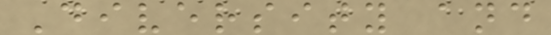Diversity and
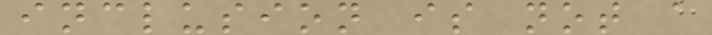inclusion is not a
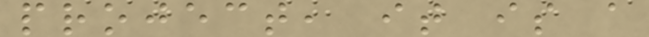project, it is a
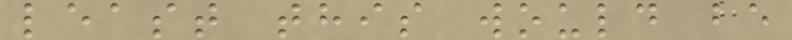least this would be
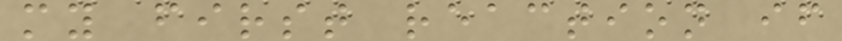my first reaction if
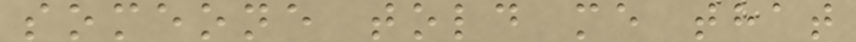someone told me that
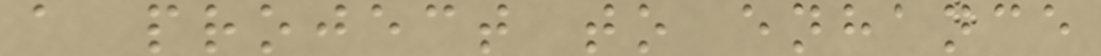a project to enhance
